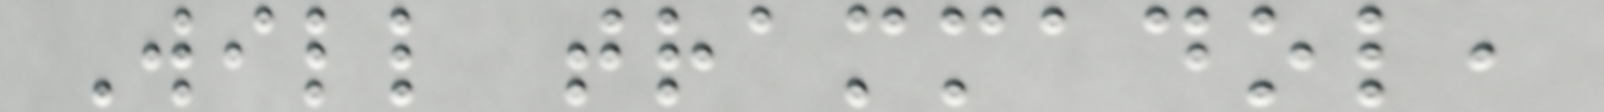Will trammadol,
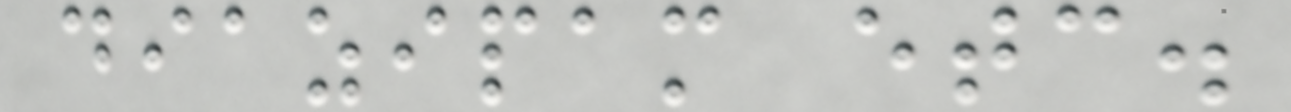diazipam etc.
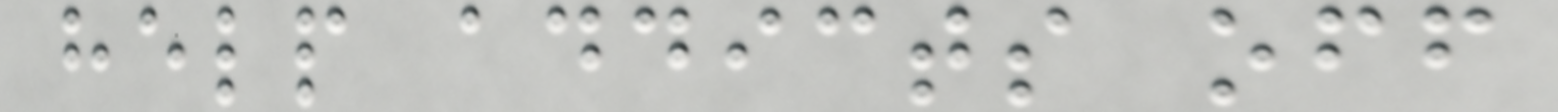help addicts off
